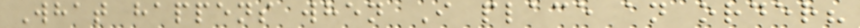What happens when I place an order?
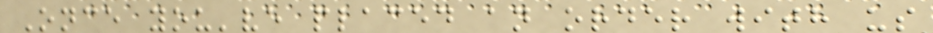Once you've placed an order with us
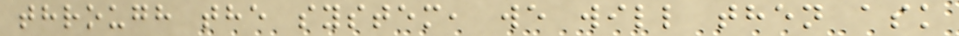through the system, we will then ask
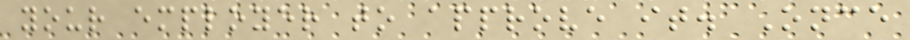your employer to approve it. Once
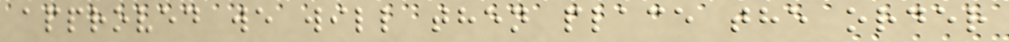approved we will then place the order
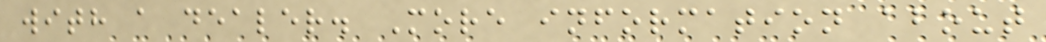with a dealer. More information about
